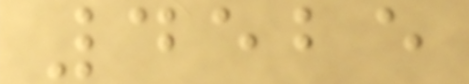4525
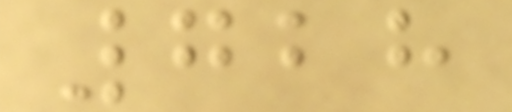728
